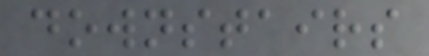downstairs
